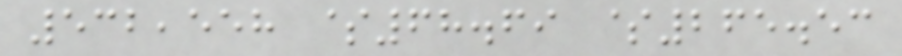532,558 $68.69 $265.53
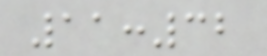11:32
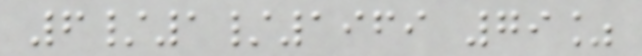6/1/1969 79%
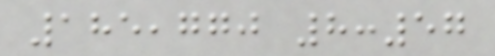185,770 8:57
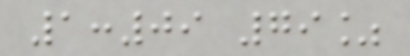1:09 79%
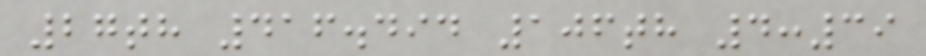27th 416.494 106th 4:39
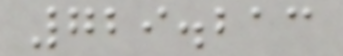729.213
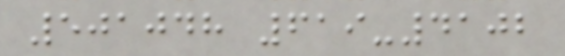501048 619-4102
